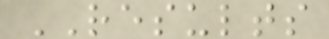RESULTS
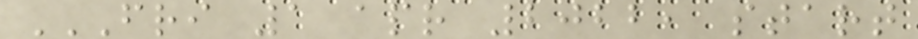FRI 1 APR 2022, START
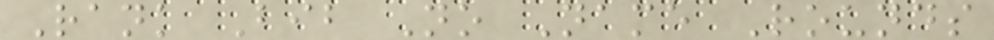Rank Bib No Name Rounds
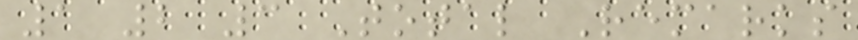1 2 3 Total Remarks
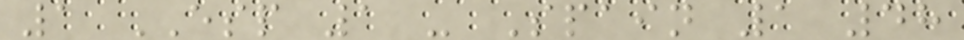1 ESP 1 - Spain 1 48
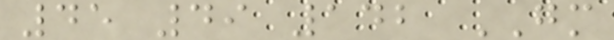45 49 142 GM
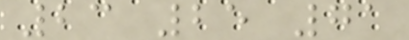23 25 71
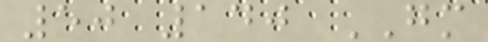50 140 GM
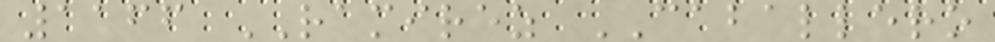1166 RAMIREZ CABALLERO
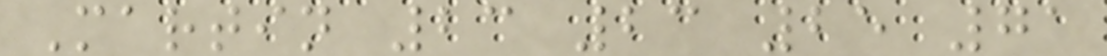Martin 23 23 25 71
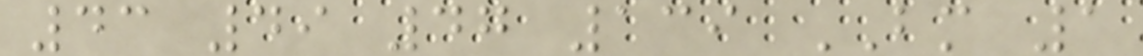43 49 47 139 BM 1
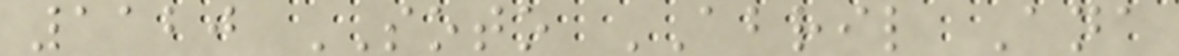1120 SOTO ABRIL Ana
